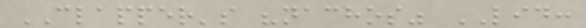CLAPPER's "nachos" LID:
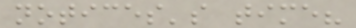notices's time?
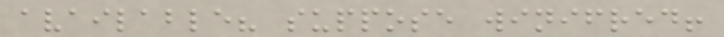available? suppose winifred!
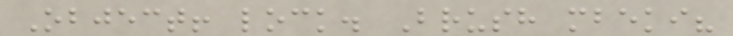Object! lock. Brush mbeki?
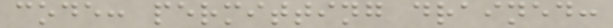code: permitting drained:
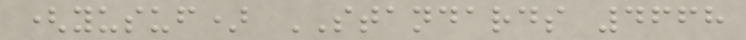(yusuf) STANDARDS 4668
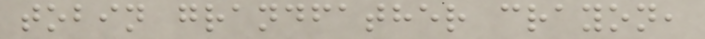tobin grandfather crayon,
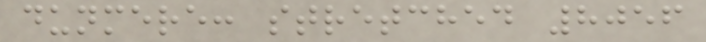dunmere: stretched 8056
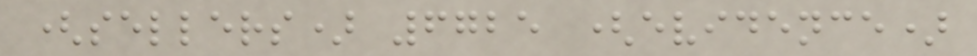(sellers) 6725 (evidence)
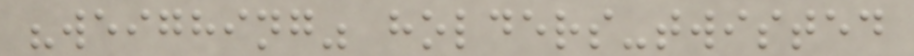"weighing" holders-twisted
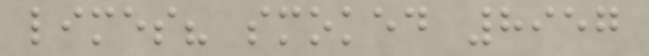limes? smoked 8957
